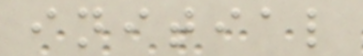initial
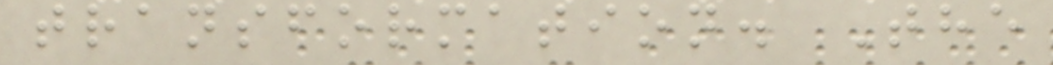transformation. The
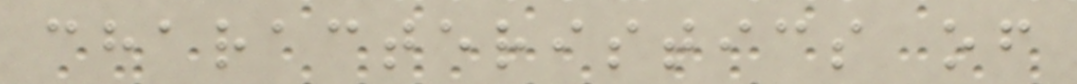characteristics of
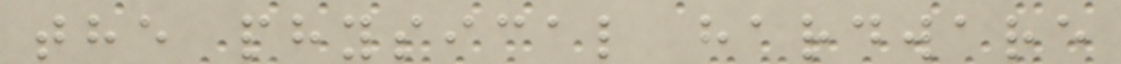the physical hardware
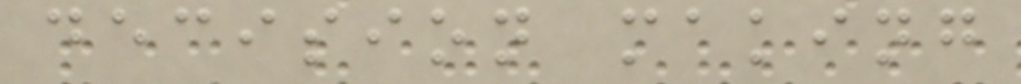decision making
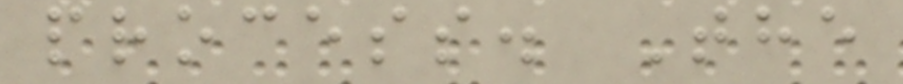process. The
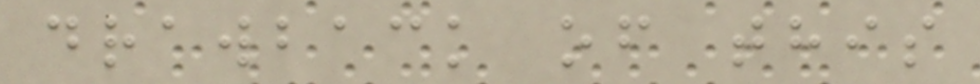drawback of this
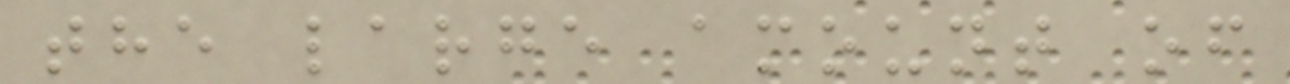the large amount of
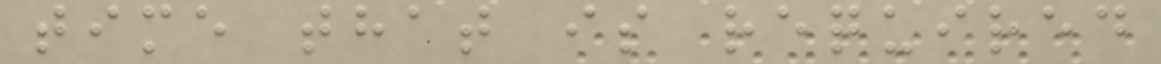time that is required
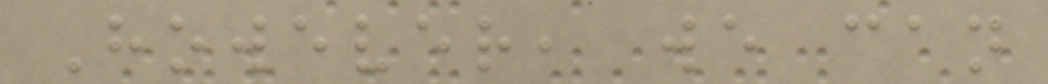However, we can
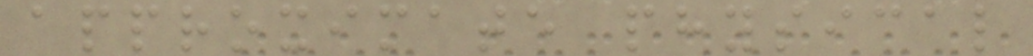approximate physical
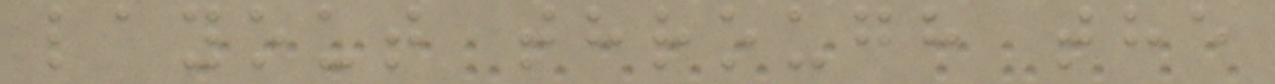layout through the
